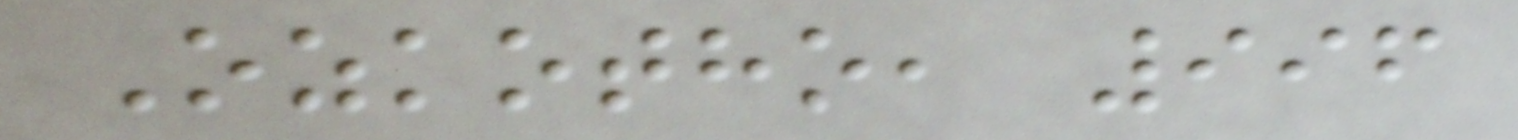Ozkotho, 996
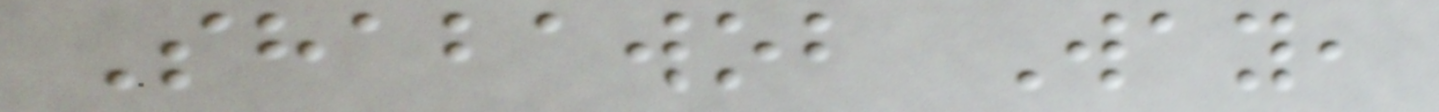Shabawob Way,
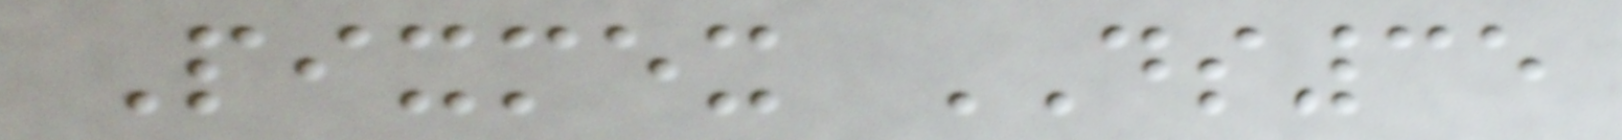Pixmex DS35
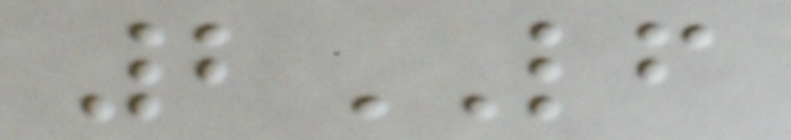2LF
